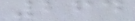264
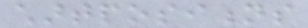chartpositions
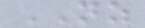NZ
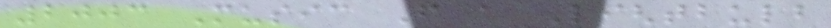2003 Music From a Lightbulb
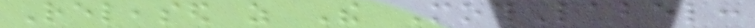Released as The MothLabel:
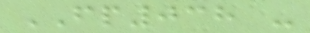FP038 -
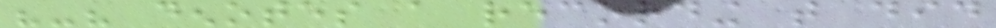"-" denotes a recording that did
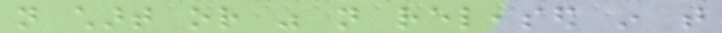not chart or was not released in that
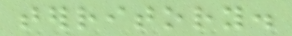territory.
